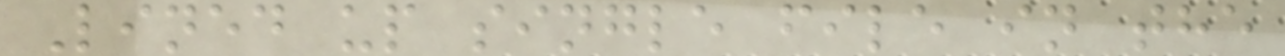Lined up single file in the
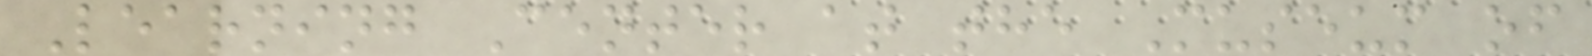Learning Center at the Museum of
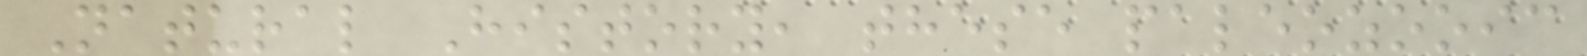Natural History, these paleozooic
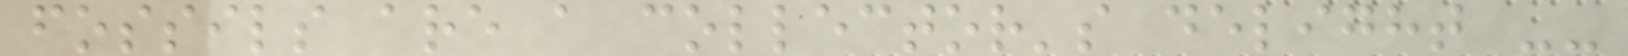fossils are a collector's delight --
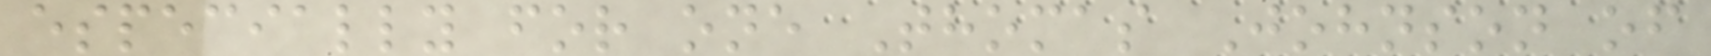especially for one Thomas Johnson of
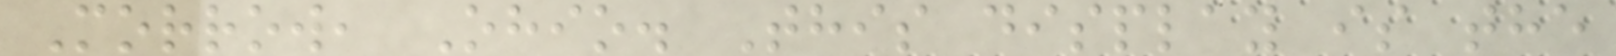Morrow, Ohio. This display is the
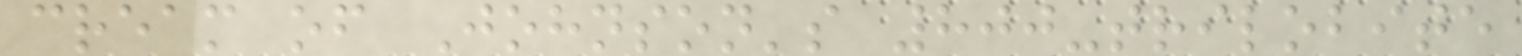cream of Johnson's 800-trilobite
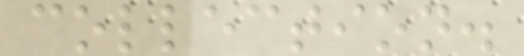collection.
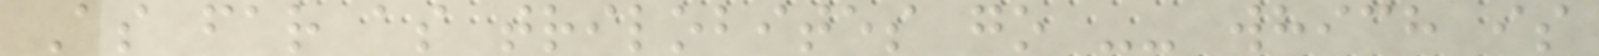As far as trilobites go -- which is
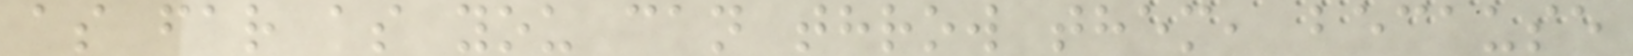as far as you can throw them, because
